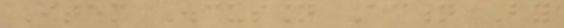Item Discussion Action By
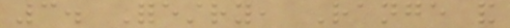3. Forestry, Range and
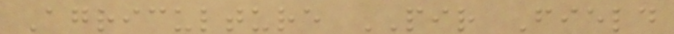Agriculture PIR Field
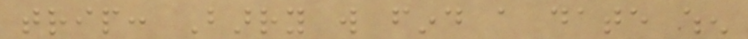trip: Barry will find a date when
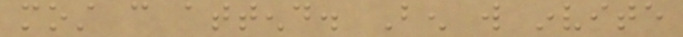most can attend. Ben will invite
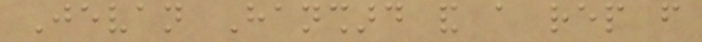Jevan Hanshard and a rep from
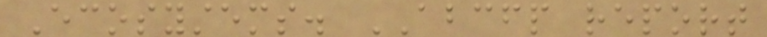Ecosystems. ABCFP report
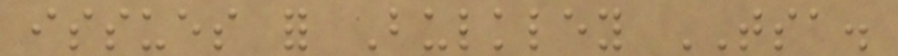issues for Bulkley TSA.
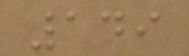149
